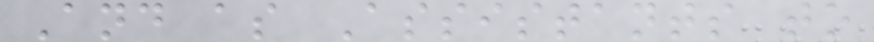And as Assistants to
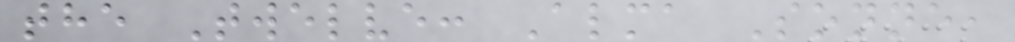the Twelve: Alma Sonne,
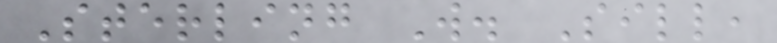Sterling W. Sill,
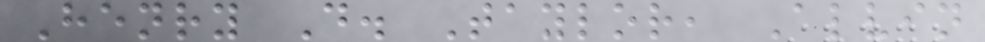Henry D. Taylor, Alvin
